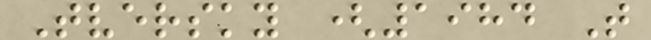Tversky (1984 T
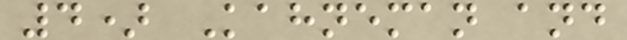4) Kahneman and
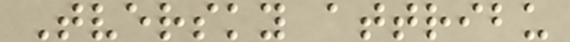Tversky attribu
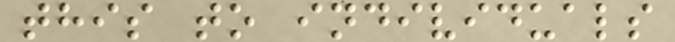this to individuals
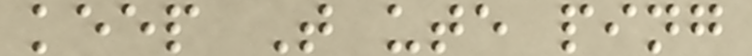keep T ute ping
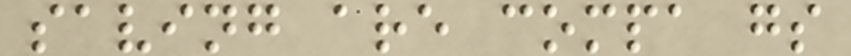saving are compa gs
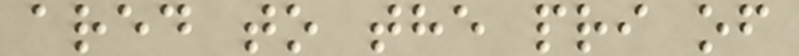ared to the pri of
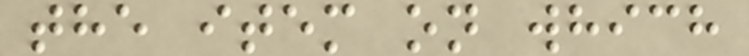the item on which
